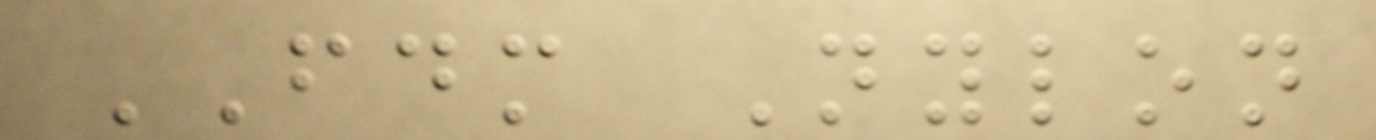FDM Nylon
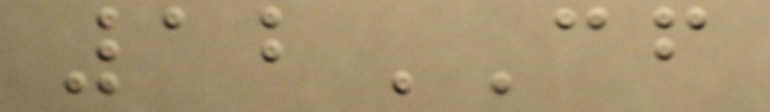12CF
